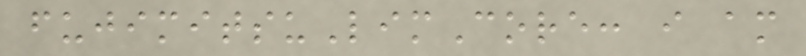fujimitsuLimCore: i am
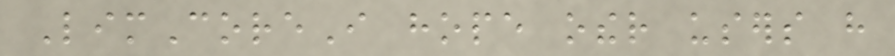LimCoreI hope other users have
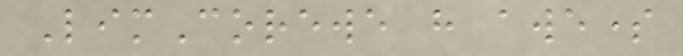LimCorewe have awesome
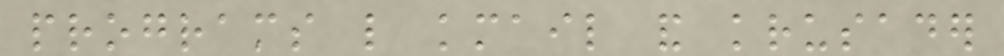programs like kmail and krusader
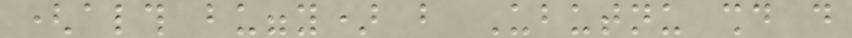(although buggy) but Ubutnu should do
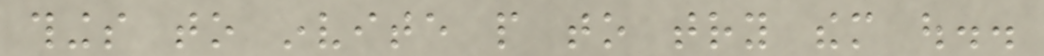things to invite people to try them out..
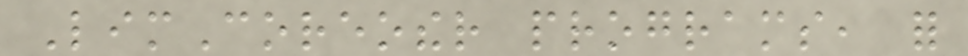LimCoreother programs, for
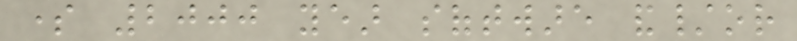some 2000 year software and/or
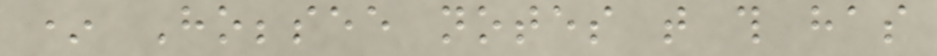* Hobbsee notes that this has
